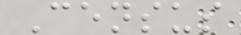Census
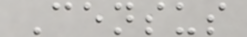Census
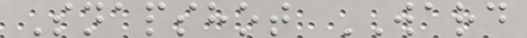Snapshot WARD
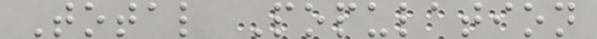Total Population
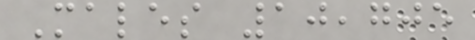Males 10,705
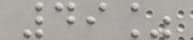49%
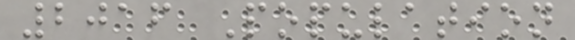2016 Population
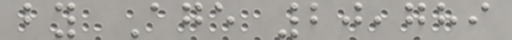by Age 20,789
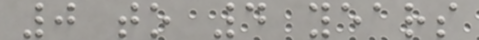0 to 4 years
